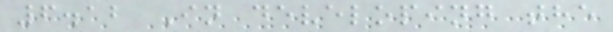6.12 In developing the
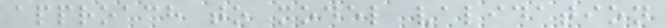approach to model validation
